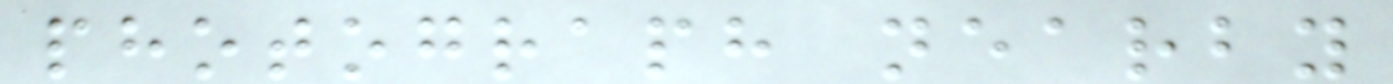photograph nearby
